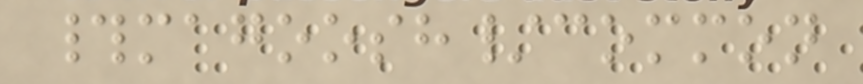#magoosh/common
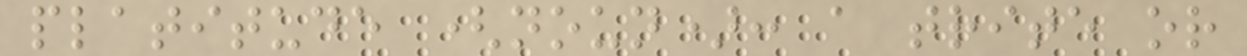platitude (noun): a trite or
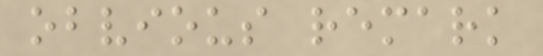obvious remark
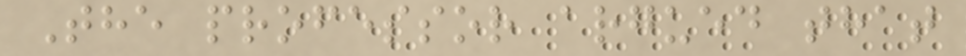The professor argued that
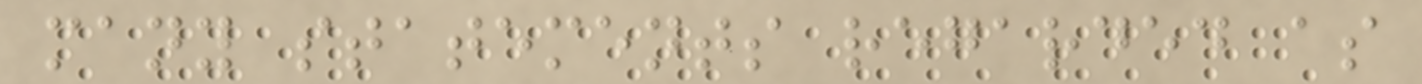many statements regarded as
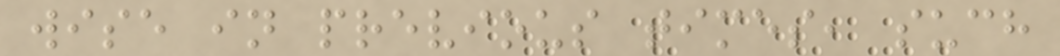wise in previous times, such
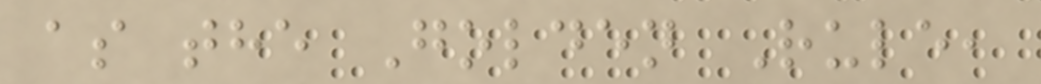as the Golden Rule,
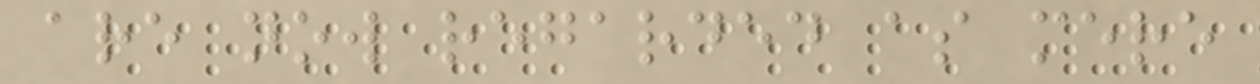are now regarded as mere
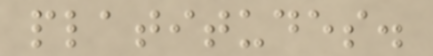platitudes.
